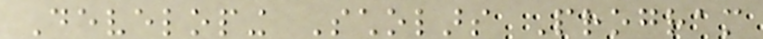Developing Scholars Program
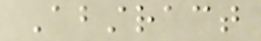Abstract
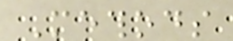Methods
